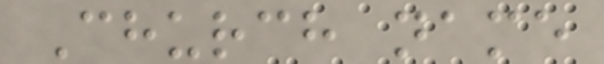Church name
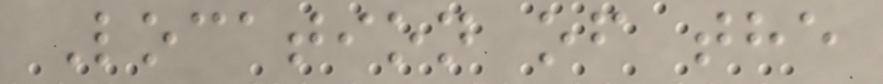Location of the
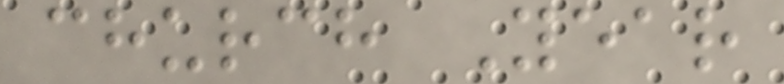church Year
